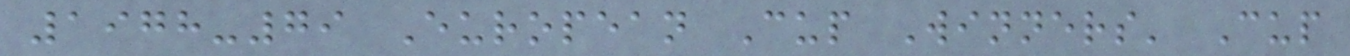1978-79 European Cup Winners' Cup
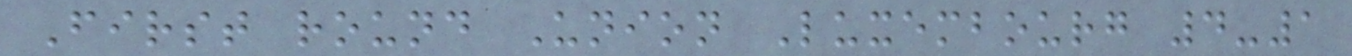First round Union Luxembourg 4-1
